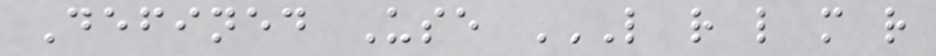Defined Use L R L M R
